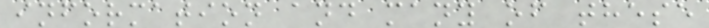information and many of these
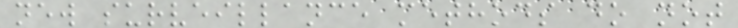new surveillance methods do not
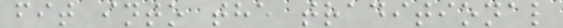fit into the traditional
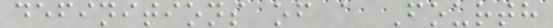definitions of a Fourth
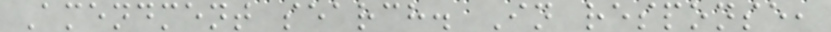Amendment search. In response,
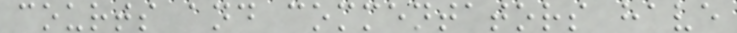courts and commentators have
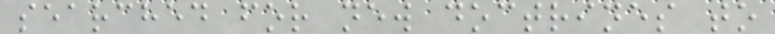searched for new doctrines to
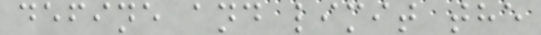define and limit the
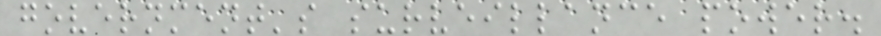government's surveillance power.
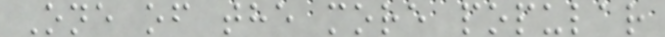One of the more popular
